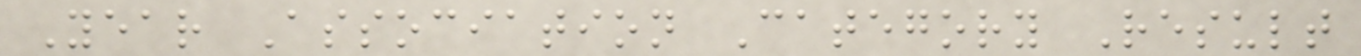Year Association Category Result
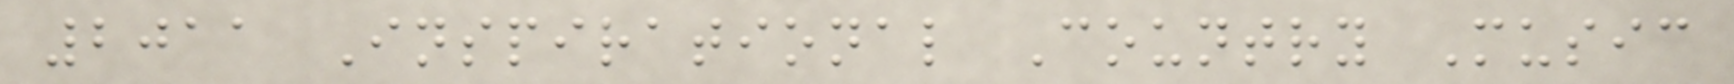2011 Inspirational Country Music
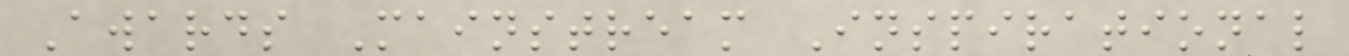Awards Mainstream Inspirational
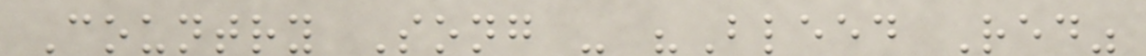Country Song - "Bleed Red"
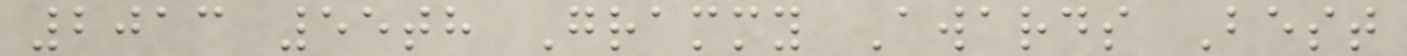2013 55th Grammy Awards Best
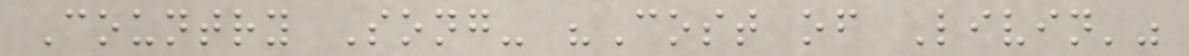Country Song- "Cost of Livin'"
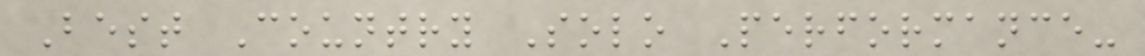Best Country Solo Performance-
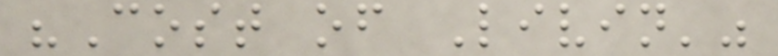"Cost of Livin'"
